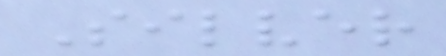Silver
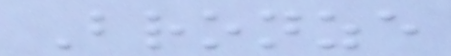Bronze
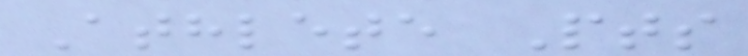Athlete Pts
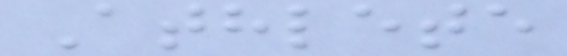Athlete
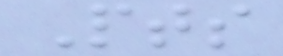Pts
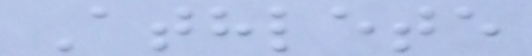Athlete
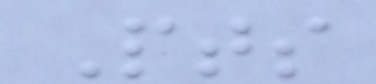Pts
